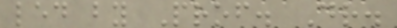led by Prof. Dr.
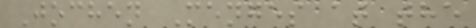Jochen Menges at the
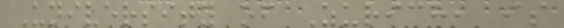University of Zurich, is
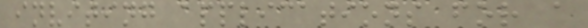inviting applications for a
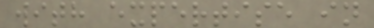with expertise in
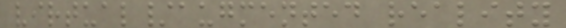virtual/augmented reality
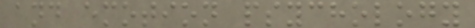and emotion psychology
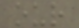our
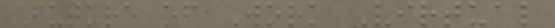Future of Work Virtual
